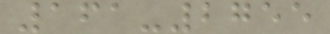161-2755
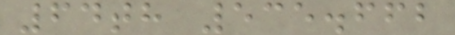64th 535.662
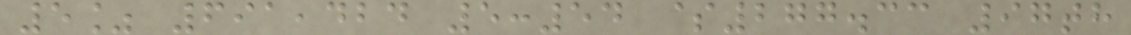5% 691,424 5:54 $277.33 97th
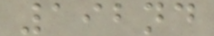192nd
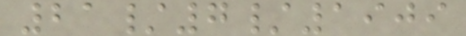21/7/1909
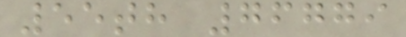55th 76779
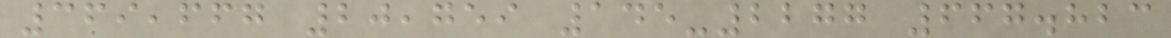369,667 20,759 145-2277 667.823
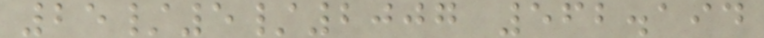25/5/2007 562.194
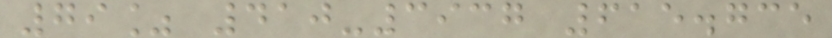79% 410-3937 615.735
